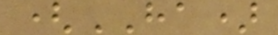(HA)
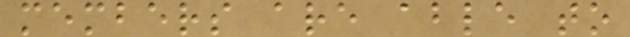members are able to
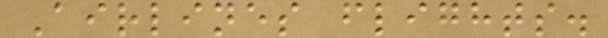Airlines flights.
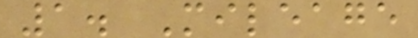1. Mileage
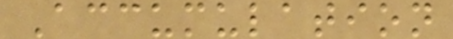Accumulation
